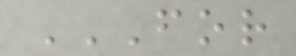FOR
